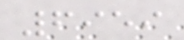6959
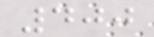400
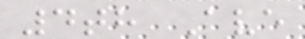4th Ave
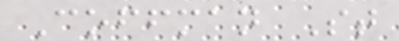Coffman St
